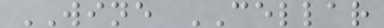WINE CELLAR
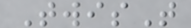TwisT
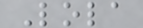Lola
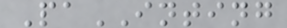PaINTING
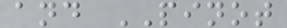and PINOT
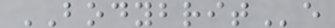BODYBRITe
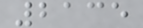2135
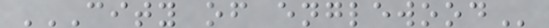CITY OF ENGLEWOOD
